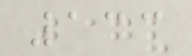133
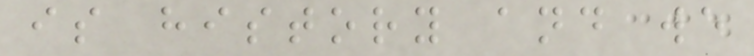is history and we
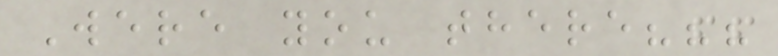Were you there???
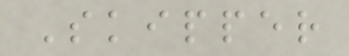Skipper
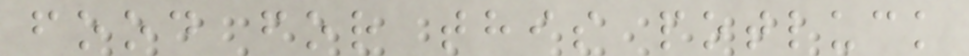food for this potluck
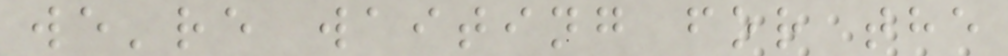we're waiting for the
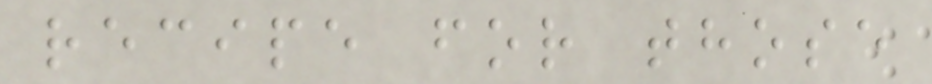recipe for those
